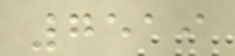7519
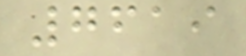7619
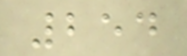254
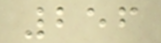256
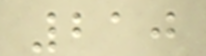210
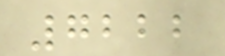7222
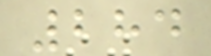284
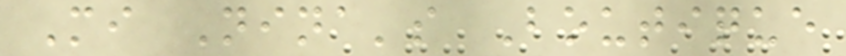Mi Nina's Boutique
